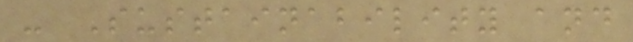- Sustainability and
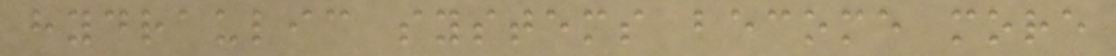hydraulic systems become more
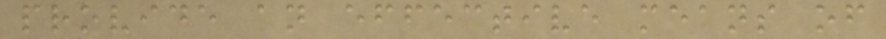provide an effective means of
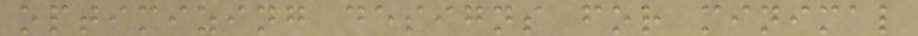optimizing designs for minimal
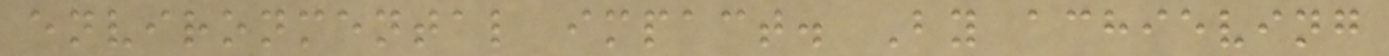environmental impact. By achieving
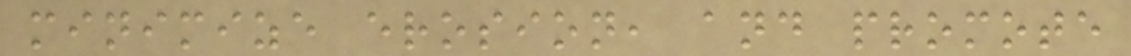minimize erosion, and promote
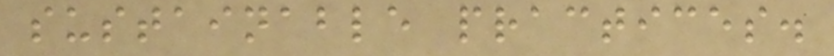sustainable practices.
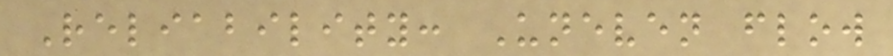Reliability: Uneven flow
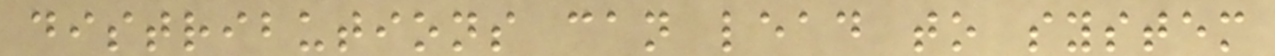distributions can lead to system
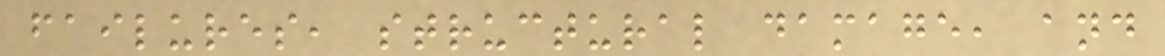failures, structural damage, and
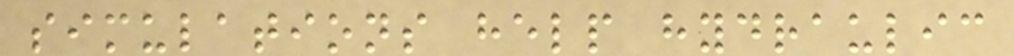simulations help hydraulic
